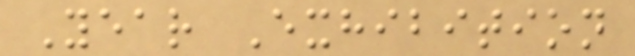Year Exhibition
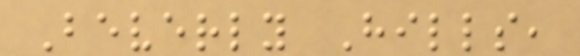Beverly Hills,
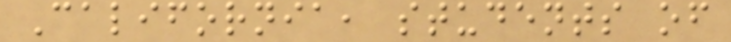California, students of
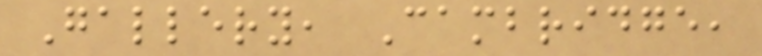Gallery, Cambridge,
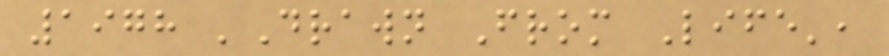1978 'Drawn From Life',
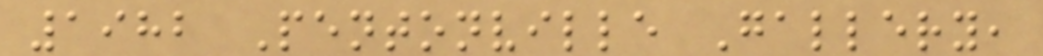1982 Pentonville Gallery,
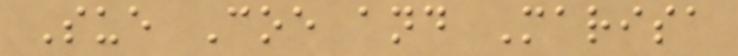Sue Coe and Marisa
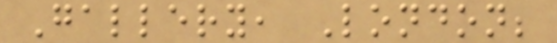Gallery, London;
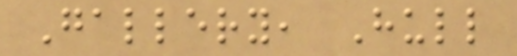Gallery, Hull
